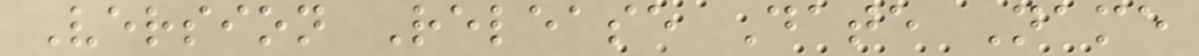Version Release Date Name
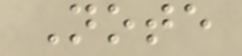Note
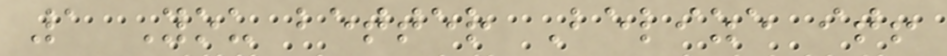1 You better Belize it!
